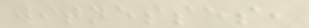witnesses,
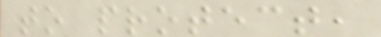to protect,
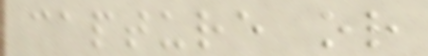capture or
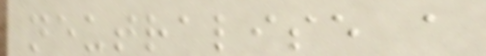neutralise a
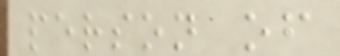person of
